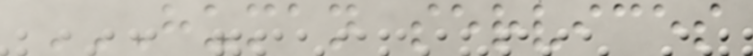HUMAN SERVICES
